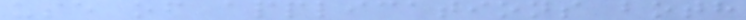use of applications both
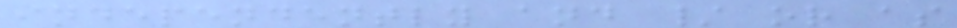independently and / or as
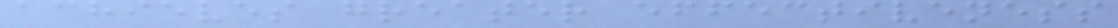achieves greater effectiveness
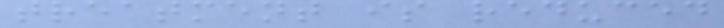treatment is reduced
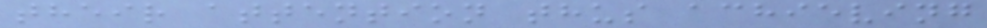their attention thus achieving
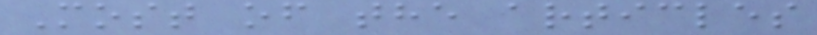Most of the articles
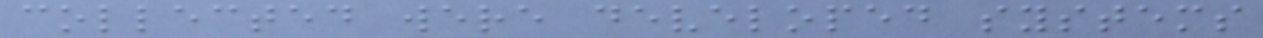collected were developed systems
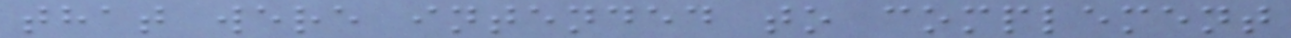that were intended to complement
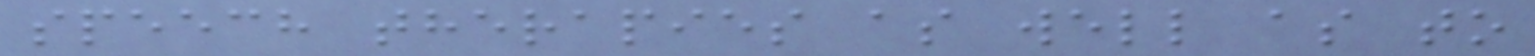speech therapies as well as to
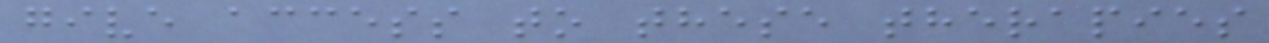give access to these therapies
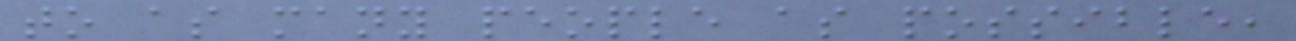to as many people as possible,
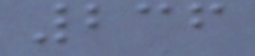236
